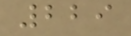229
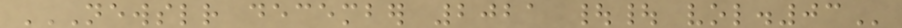NEWSLETTER DECEMBER 2021 || VOL.03
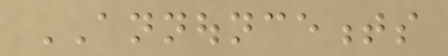ANNOUNCEMENTS
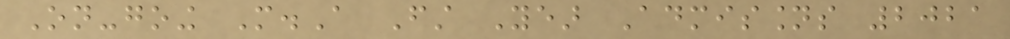On-going M.A First Year Admissions 2021
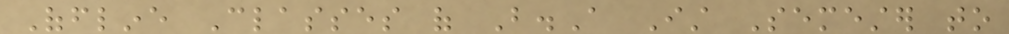Offline Classes of B.A Ist Semester to
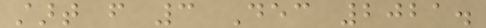start from 3 Dec 2021.
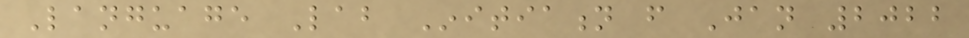Language Lab Initiation from Jan 2022
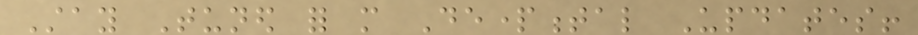Stay Tuned for more Departmental Updates!
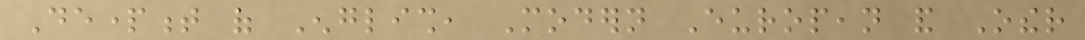Department of English, Modern European and Other
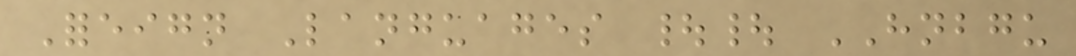Foreign Languages || HNBGU
